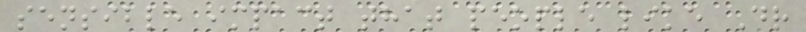sensible impact that people like Dr
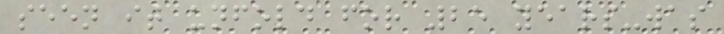seen it unfold for 25 years-was
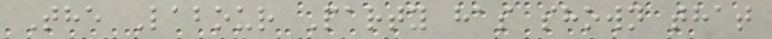The Labour Party has shown that
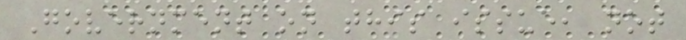Government on this issue, not
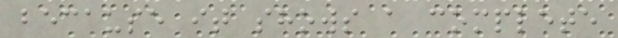because it shows a complete
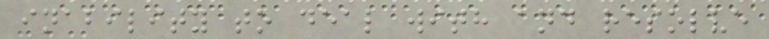inability to deal with and resolve
